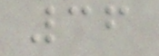36
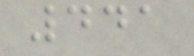441
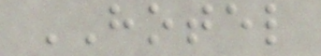HOTEL
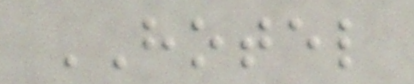HOTEL
